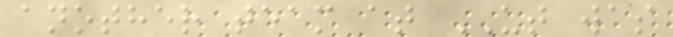another team at UT was
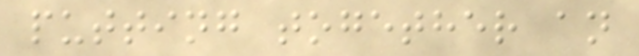putting together an
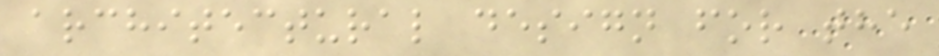architectural design for the
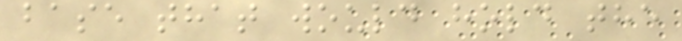base that would hold the
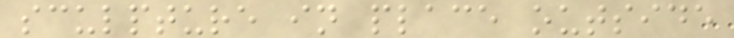sculpture in place outside
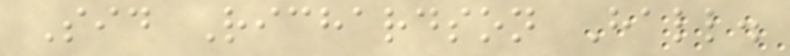Sid Richardson Hall.
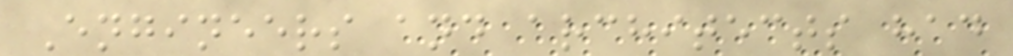Engineers and architects had
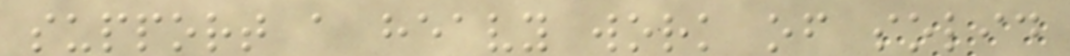support a heavy work of solid
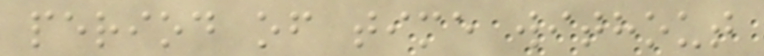period of time without
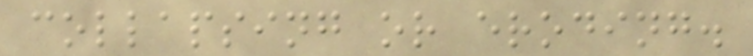collapsing or eroding.
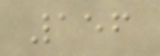156
